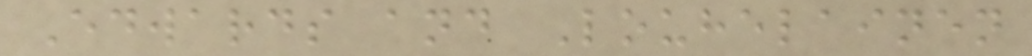Edwards and Louhelainen
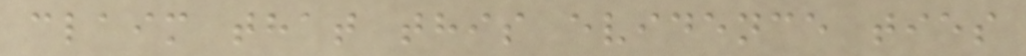claim that this evidence ties
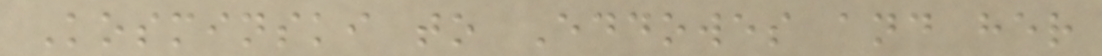Kosminski to Eddowes and her
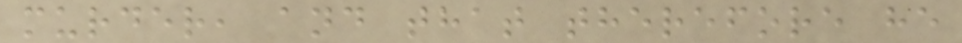murder, and that therefore he
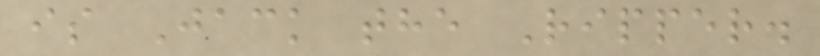is Jack the Ripper.
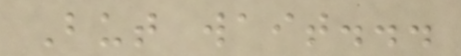But wait...
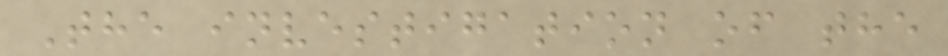The investigation of the
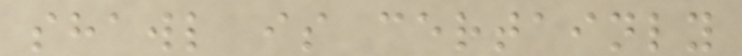shawl is certainly
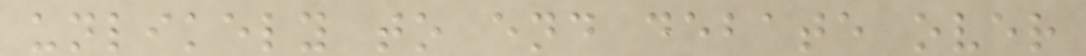unlikely to end debate over
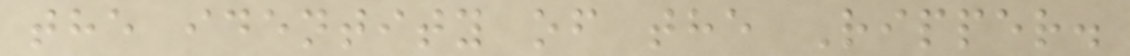the identity of the Ripper.
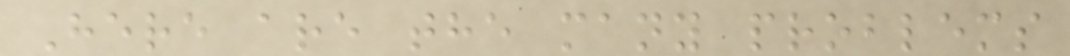Here are the many problems
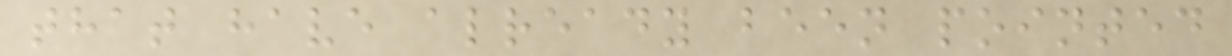that have already been pointed
